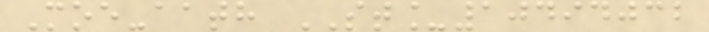Moe-aath ST_10494032
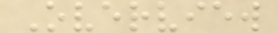Overview
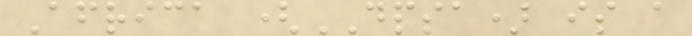Africa (DPSA) is a
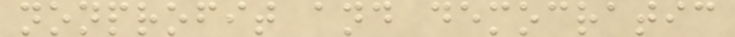nonprofit and democratic
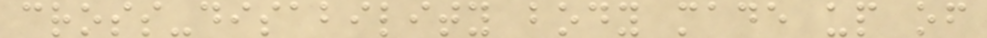cross-disability body made up of
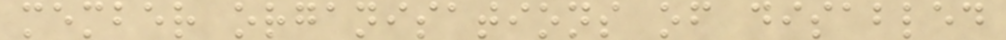member organisations of disabled
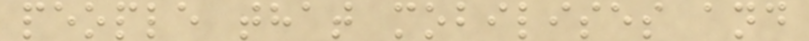people that mobilises and
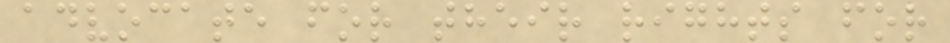advocate for their rights for
